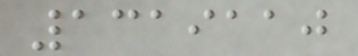1319110
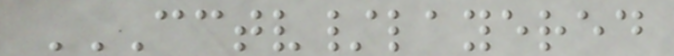CCTV/LAYERED
